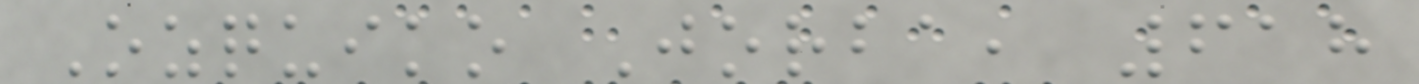Ozquiko Jorba, 618
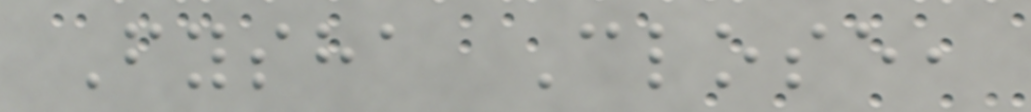Fysha Close,
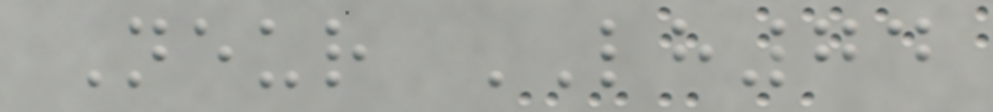Neur LH74
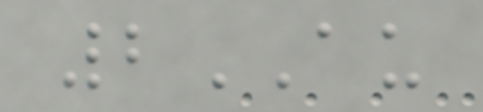2AU
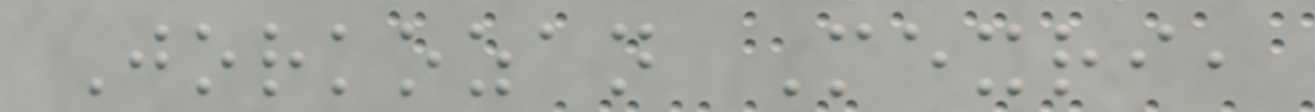Jorkozan Mexri,
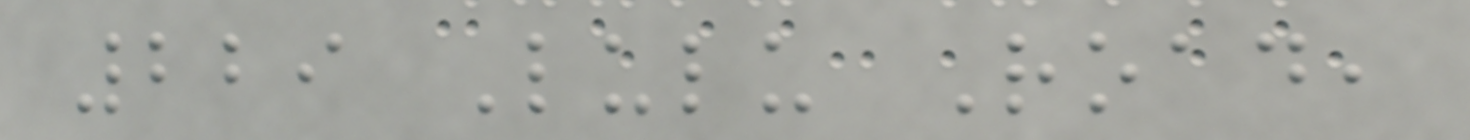229 Lulu Road,
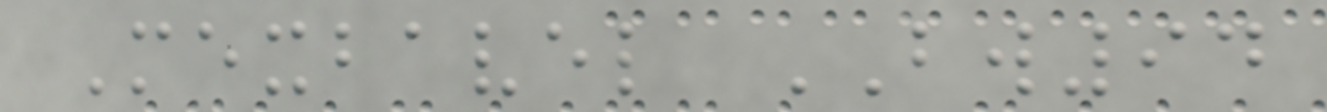Mexbavel BW94
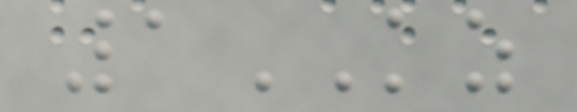1KZ
